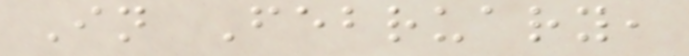In February,
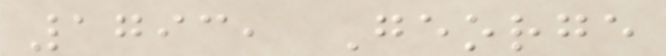1793, George
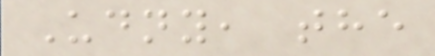Udny, the
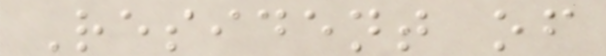Resident of
